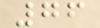76
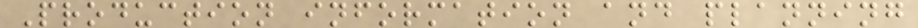Production information and planning
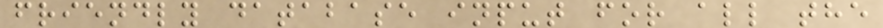friendly database input for all the
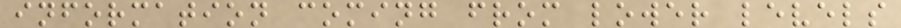information coming from lower levels
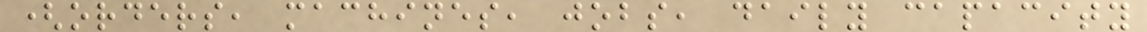(orders, machines, jobs, daily capacity
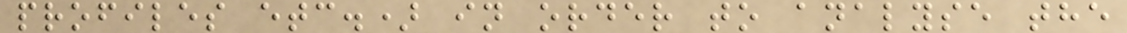profiles etc.) in order to analyse the
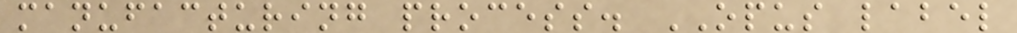manufacturing process. OPUS label
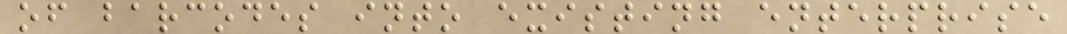of barcodes into existing enterprise
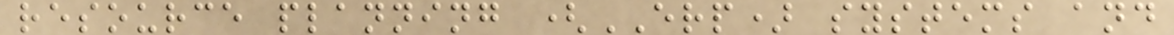resource planning (ERP) systems and
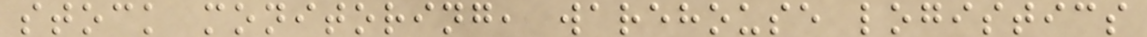stock monitoring, warehouse logistics
